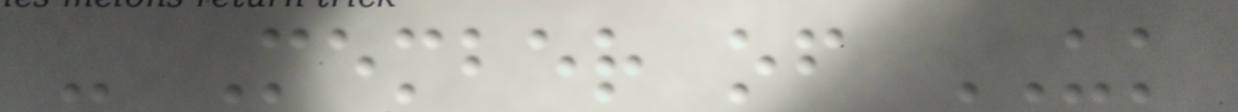- Member of UK
